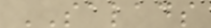SALADS
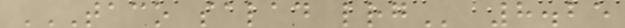TACO SALAD LRG 8.25
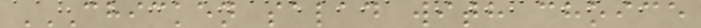CHICKEN SALAD WITH CHOICE
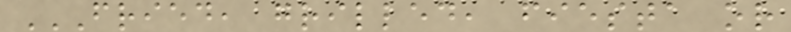FRIED, GRILLED, FIESTA OR
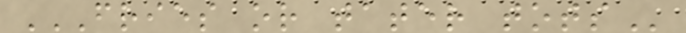FRIES OR TATER TOTS
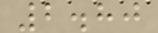2.80
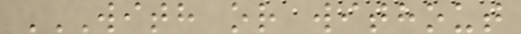WITH OR WITHOUT
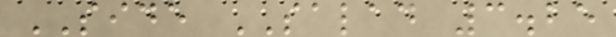SIDE SALAD 3.25
